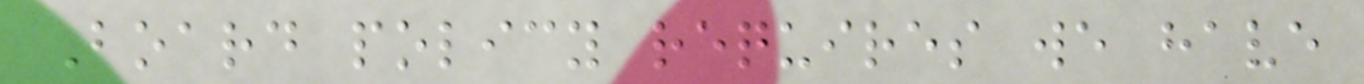Board policy requires we have
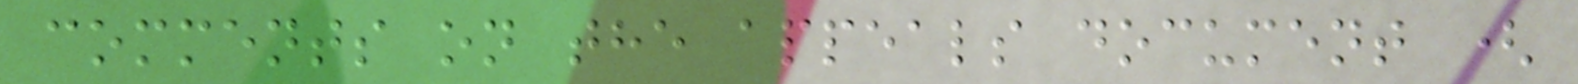comments on the appeals document (
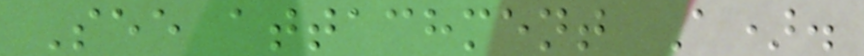See attachment A).
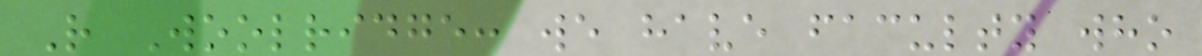R Woolridge: we have faculty who
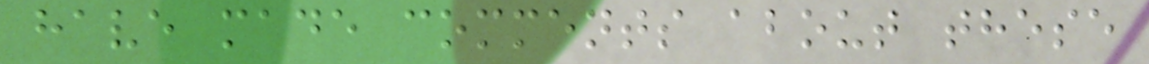have made comments about these
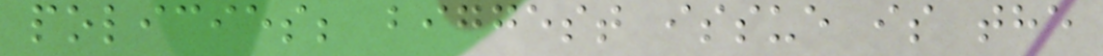policies; biggest issue is the
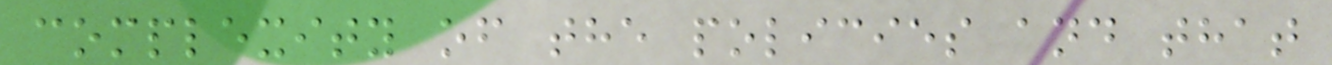complexity of the policies and that
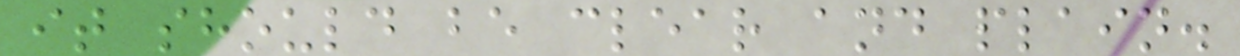it should be clear and plain.
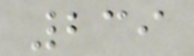239
